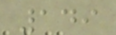149
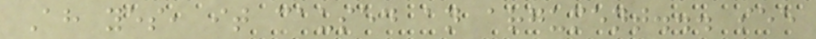Ah yes, it caused an argument... see
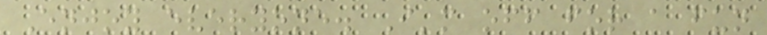Enjoy everyone. I'm off for a fun
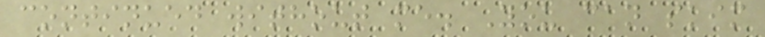continued without me. You can skim
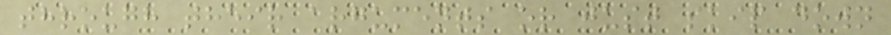through their arguments or just skip down
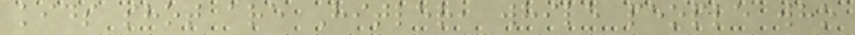kids shot are Hitler, while people who
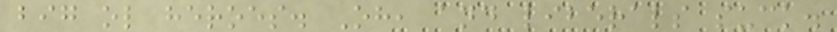big ol heroes. Oh, and liberals suck.
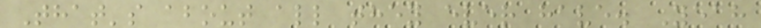That's about all they ever have. Yeah
